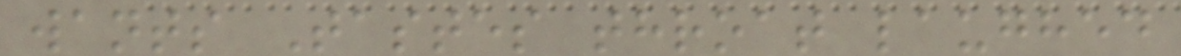wants Tastes throat laughed
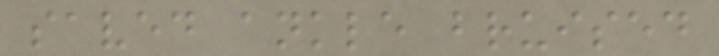saved ankle bruised
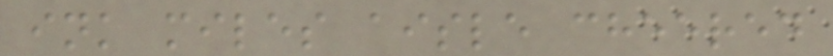ink miles aisle cheered
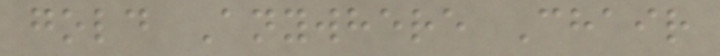gold Anywhere Chair
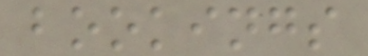bookings
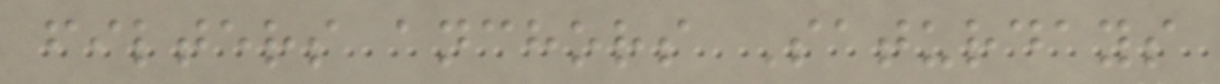filters anchors Saturdays
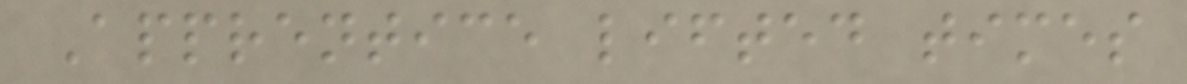Apprentice lifted times
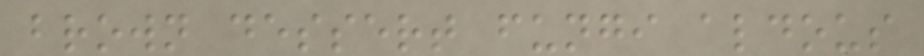brown dessert fungi aldous
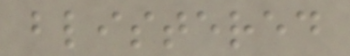blistered
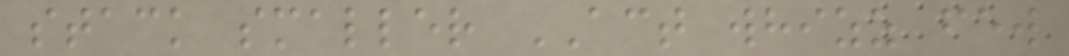stack smaller ACT whizz few
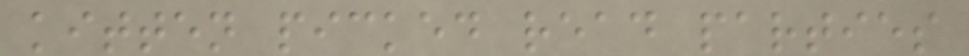kitten picked read parties
